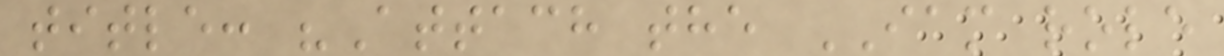title: "Attach the IAM role
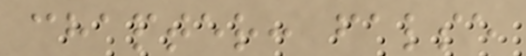chapter: false
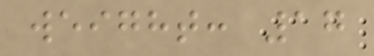weight: 17
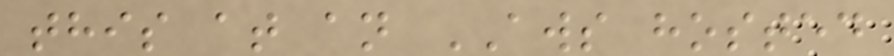this at an AWS hosted
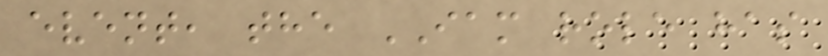event, the IAM role has
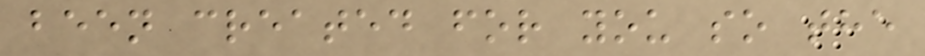been created for you so the
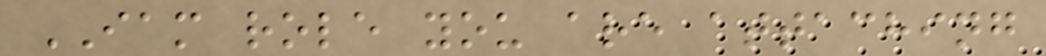IAM role you are attaching
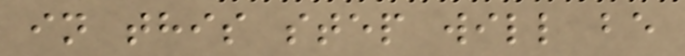in this step will be
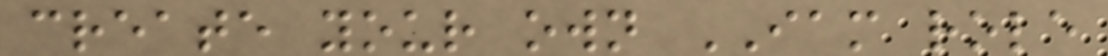create your own IAM role
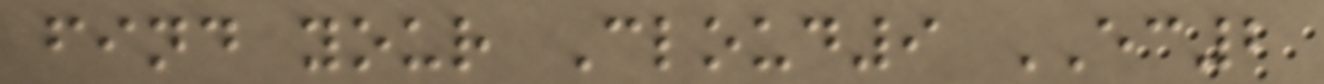find your Cloud9 EC2
